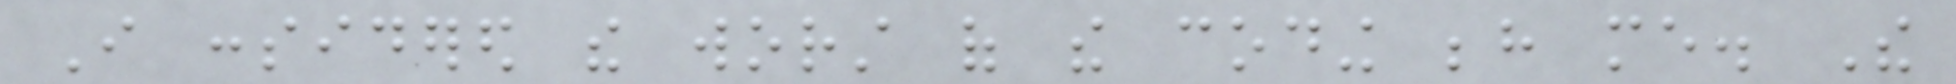I considered the worst of the coding behind me. The
